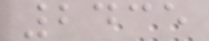2435
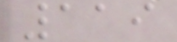119
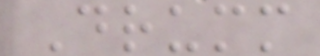Drumm
